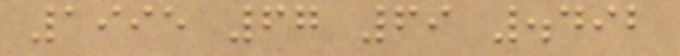1995 67 69 .492
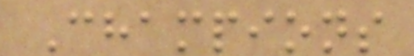Champions
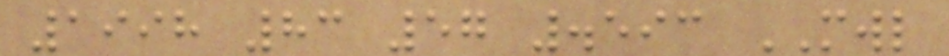1998 83 57 .593 MWL
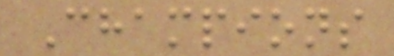Champions
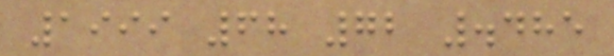1999 68 72 .485
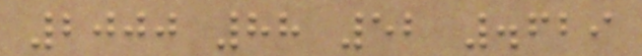2000 88 52 .629
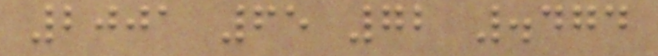2001 65 72 .474
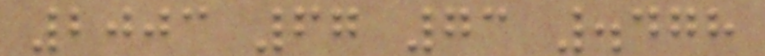2003 67 73 .478
